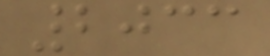2033
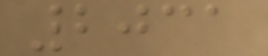2031
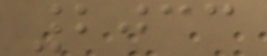2033
